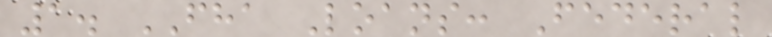1. FHA Loans: Federal
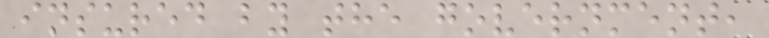insured by the government,
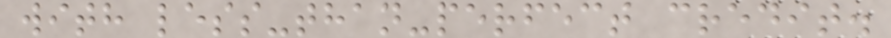with less-than-perfect credit.
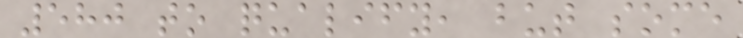580 to qualify, but some
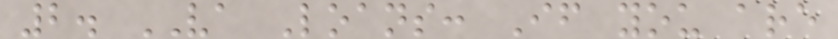2. VA Loans: If you are
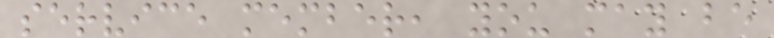service member, you may be
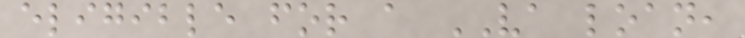eligible for a VA loan,
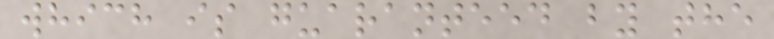which is guaranteed by the
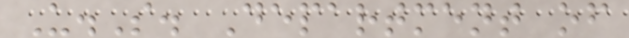U.S. Department of
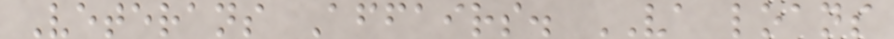Veterans Affairs. VA loans
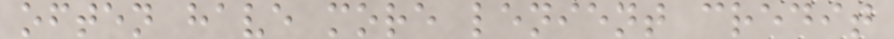often have more lenient credit
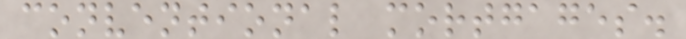conventional mortgages.
